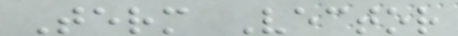Term Vector
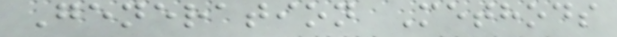Generation Methods
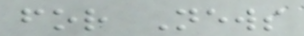for News
